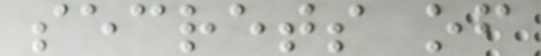secrets of
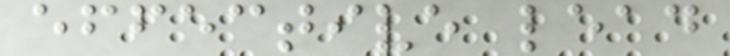effective lead
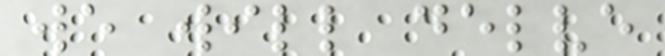we will delve
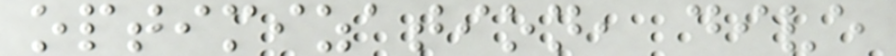optimization, dive
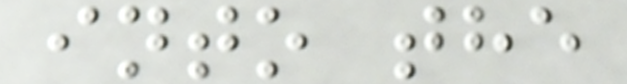into the
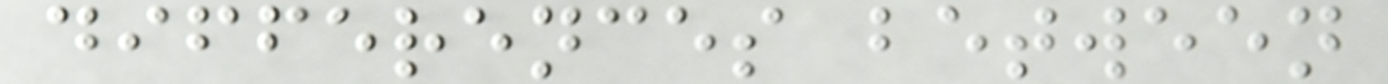differences between
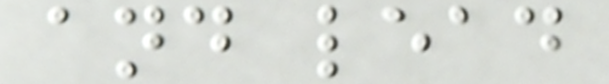and lead
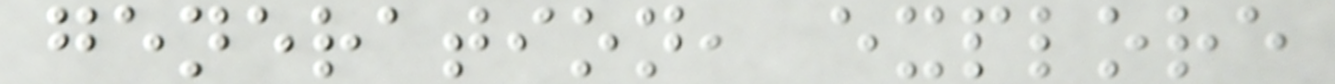generation, explore
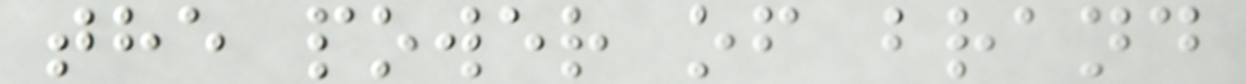the power of brand
